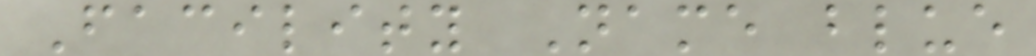Facility Name blue
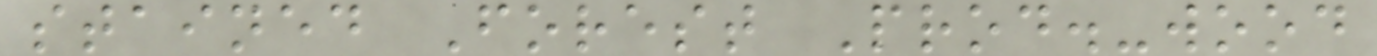stained Forest Prod.-wood
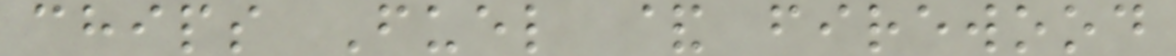chips Fuel & firewood
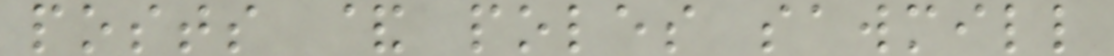posts & poles sawmill
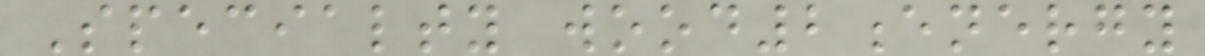Specialty wood2energy
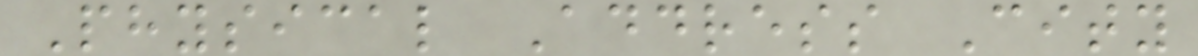Physical Address City
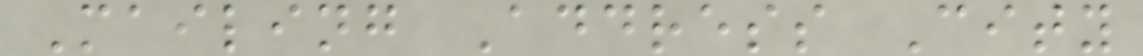Mailing Address City
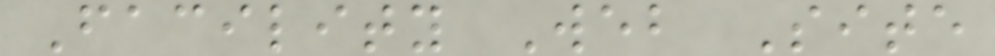Facility Web Site
